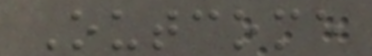Outcome
